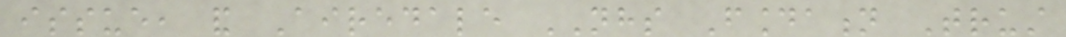issue, and Airedale NHS Foundation Trust
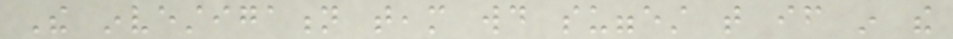The investigation team would suggest that if in the
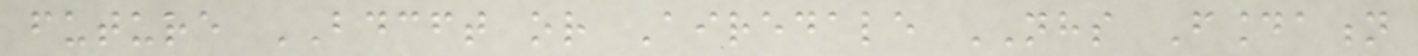future BDCFT or Airedale NHS Foundation
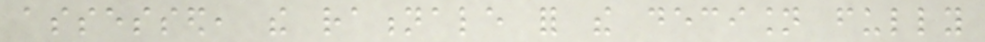assessed, the rationale for the decision fully
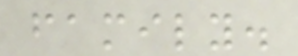family.
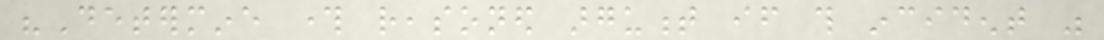"Determine through reasoned argument if this incident was
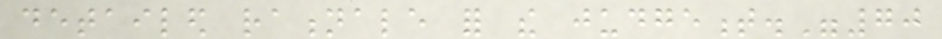detailed rationale for the judgement."70
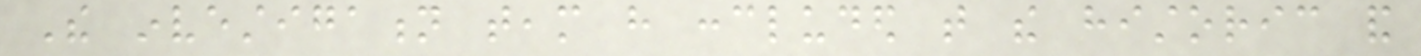The investigation team have concluded that the historic and
